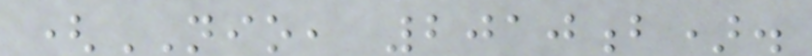(NIO, 2010b).
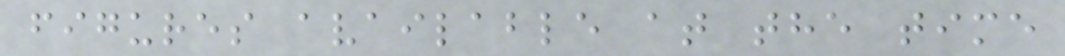figures available at the time
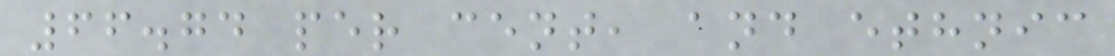66.74 per cent, and ethnic
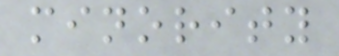minority
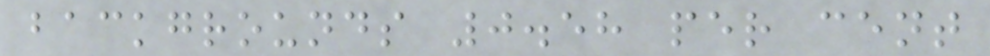backgrounds 0.58 per cent
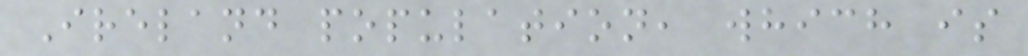Ireland population, which is
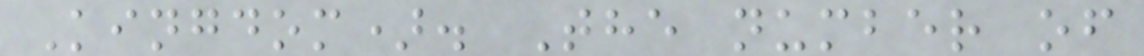Kingdom). The number of
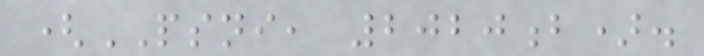(PSNI, 2020b).
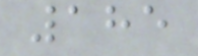185
